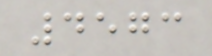4573
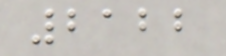2122
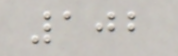102
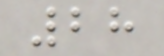28
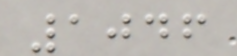1046
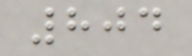804
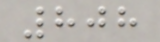808
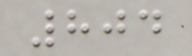804
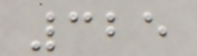325
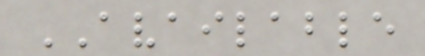AVAILABLE
